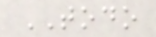TODO
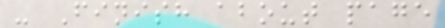- Finish about page
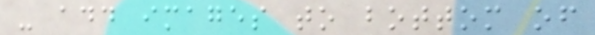- add images to bottom of
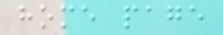home page
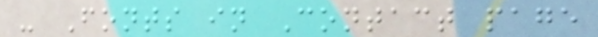- Fonts in Contact page
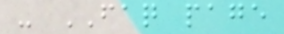- FAQ page
